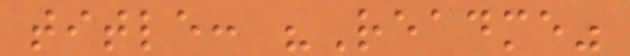title: "Readme"
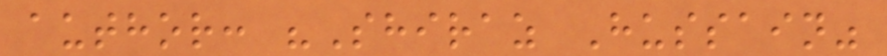author: "Shiraz Hussain"
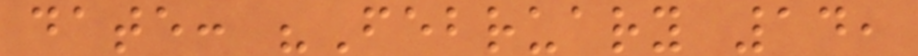date: "February 14,
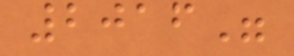2016"
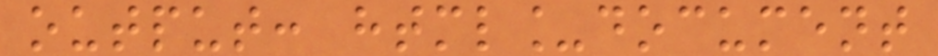output: html_document
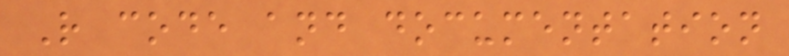R code and documentation
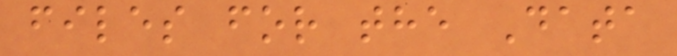files for the Data
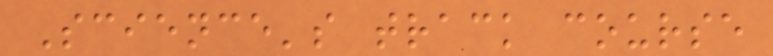Science's track course
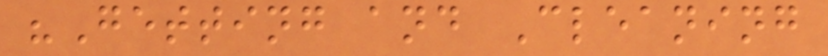"Getting and Cleaning
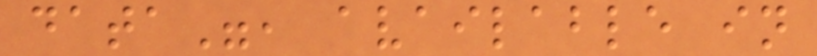data", available in
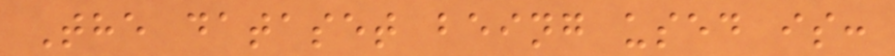The dataset being used is:
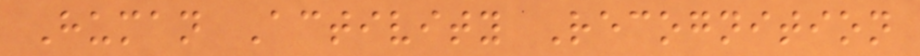Human Activity Recognition
